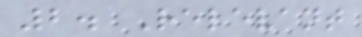2. Relevant
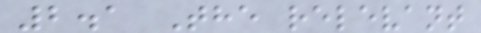2.1 The relevant
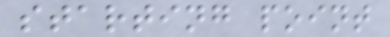starting point
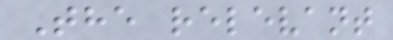The relevant
